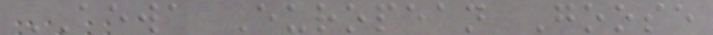AEWA European Goose
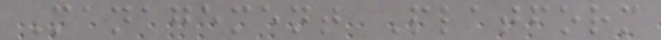Management Platform
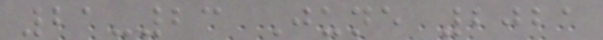21-23 June 2021
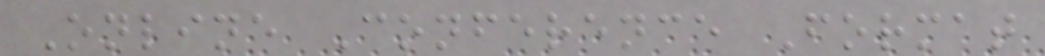Online Conference Format
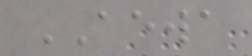AEWA
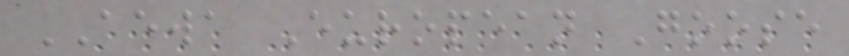AEWA European Goose
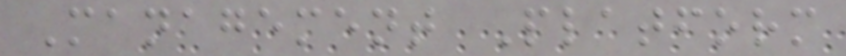Management Platform
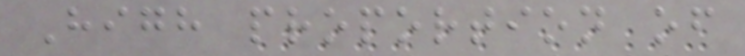High proportion of
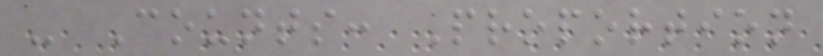- Counts: Proportion
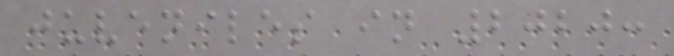juveniles in 2020:
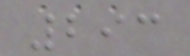293
